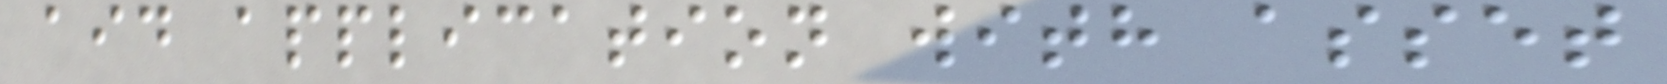aid application with asset
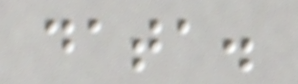data.
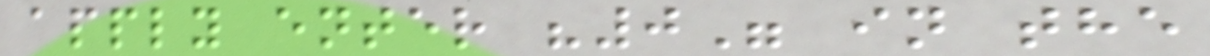apply enter "0" in the
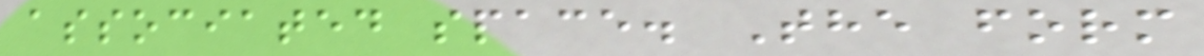associated space. The form
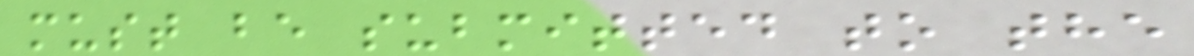must be submitted to the
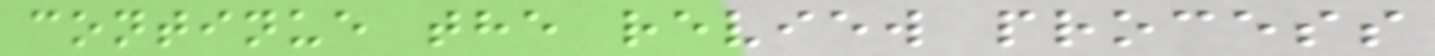continue the review process
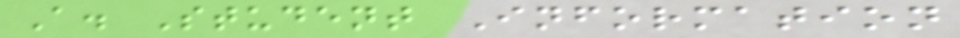A. Student Information
